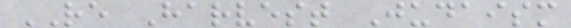RE Harvest Judaism
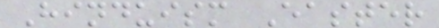Hinduism Easter
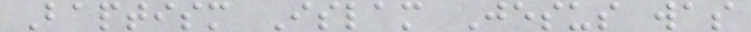Baptism Islam Jesus was
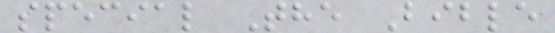special The Bible
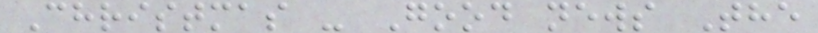Christmas - Good news The
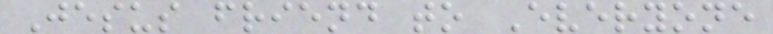Jesus friend to Everyone
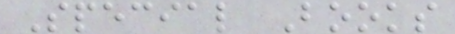Special Books
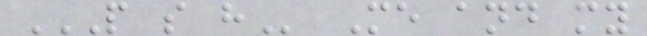P S H Me and my
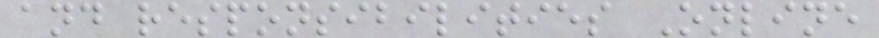and responsibilities Online
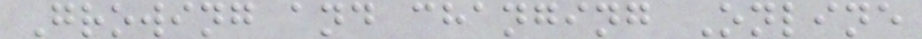Growing and changing Online
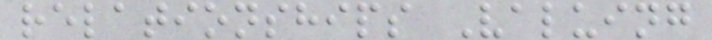relationships Valuing
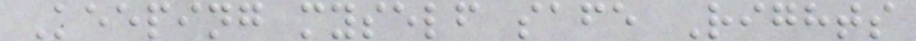Keeping myself safe Rights
